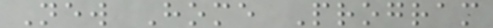New Home Program
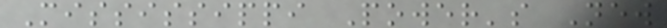Mississippi Power's New
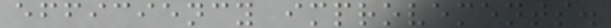efficiency improvements.
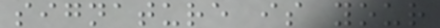signature is your
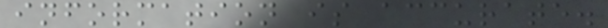information is accurate.
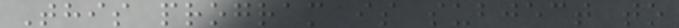This program is subject to
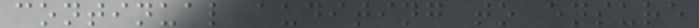continual auditing to ensure
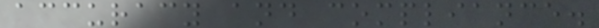accuracy and compliance.
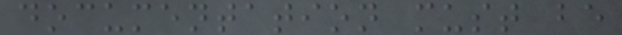documentation must be
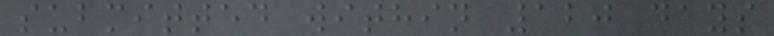submitted within 120 days
